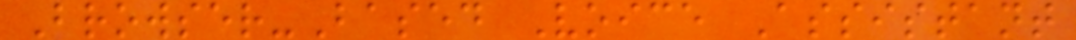Browser-Based Voice Assistant
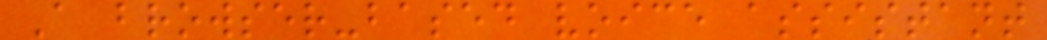A browser-based voice assistant
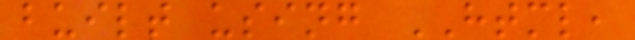built using HTML,
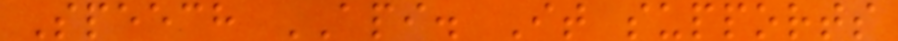Speech API. It supports
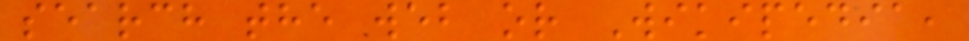search the web or Wikipedia,
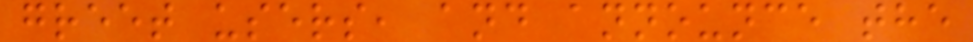greet users, and announce the
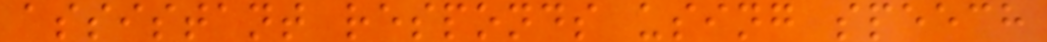assistant responds using speech
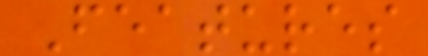Features
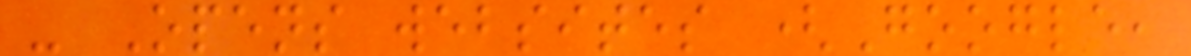- Opens websites (Google,
